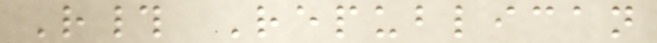R# Republican
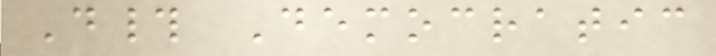D# Democratic
